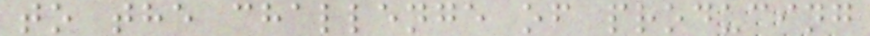to the challenge of producing
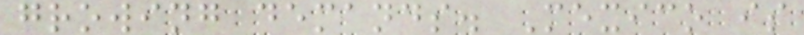growing demands. Mexico is
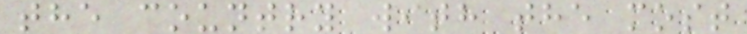the country with the most
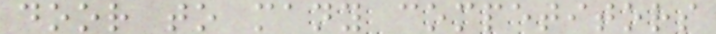door to many competitors
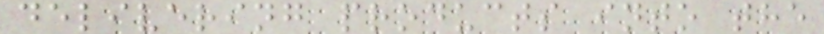delivering products into the
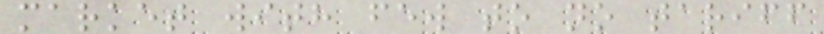market with few to no tariff
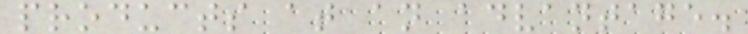products at an advantage.
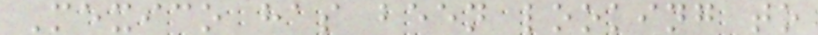Mexico has been looking to
